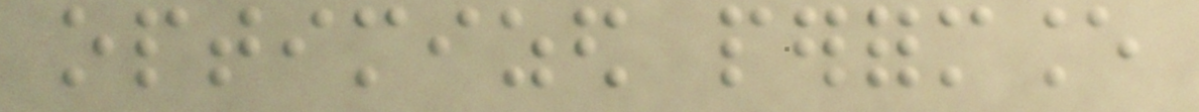optimized performance
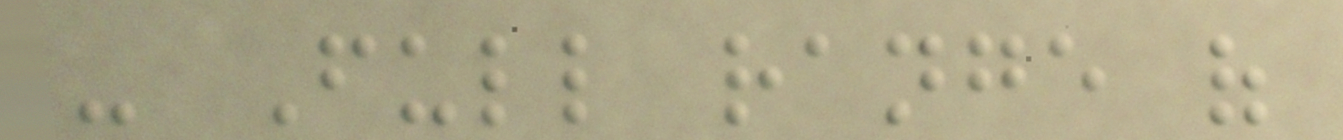- Full range of
